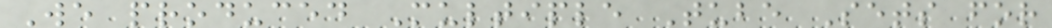We produced Multiple Tube Sets for
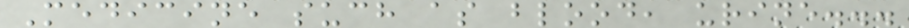Medicine such as blood, urine...
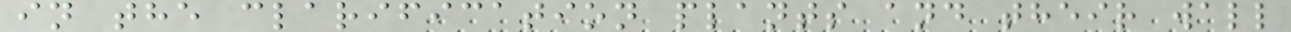in the clarification plants and their wall
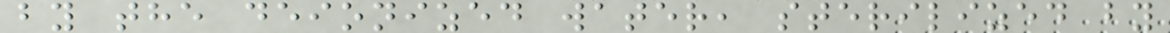by the deionized water, sterilized by
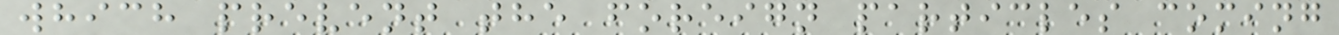which prevent the foreign particles coming
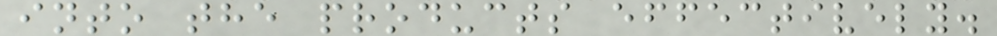into the products effectively.
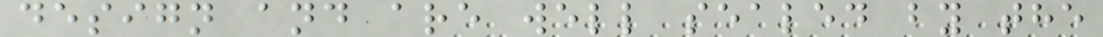design and are well sealed by the
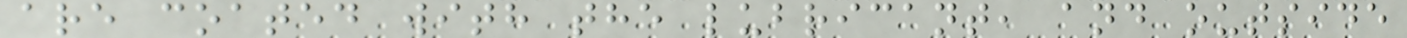are coated with the lubricant, and outside
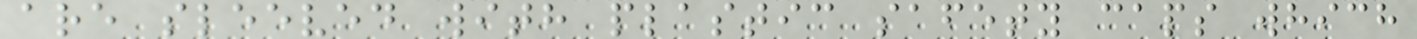are sleeved with plastic safety caps which
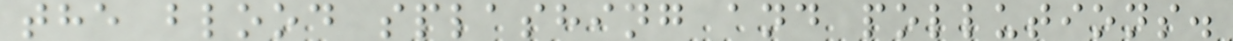the blood splashing and pollutions.
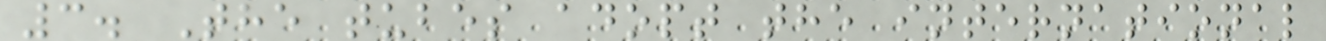3. The tubes adopt the international
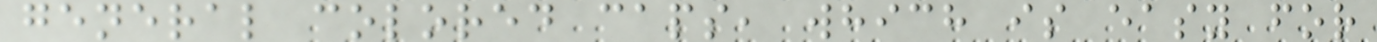general colored caps, which is easy for
